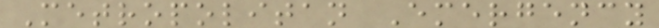Metropolitan Emergency
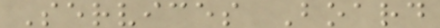Services Board
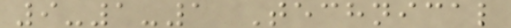9-1-1 Technical
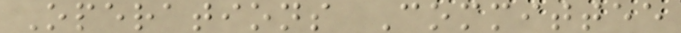Operations Committee
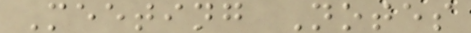Meeting Notes
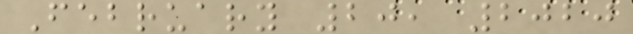February 20, 2020
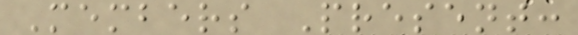Members Present:
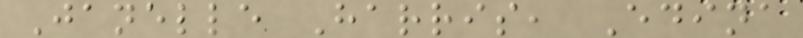Janelle Harris, Edina
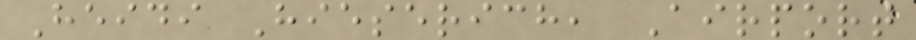Heidi Hieserich, Airport
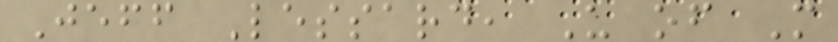Jeff Lessard, U of M
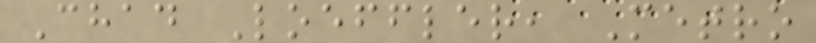Chad Loeffler, Metro
